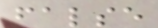false
